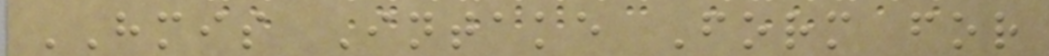HMIS Intake Form for
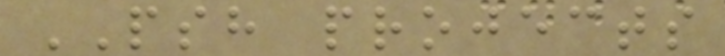PSH projects
